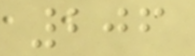206
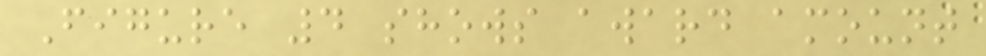Figure 4 shows award amount
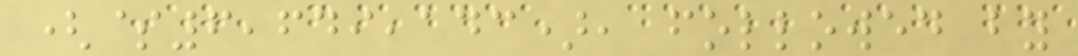($6,649,143), followed by
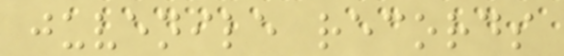juvenile records
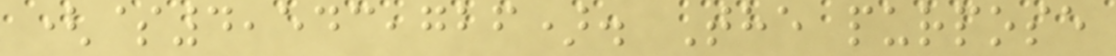($4,543,726). The purpose
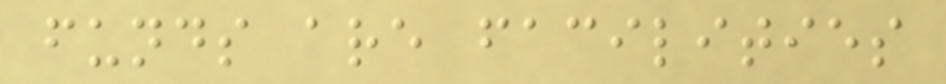funds are facilities
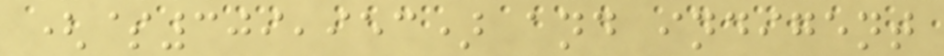($309,953) and indigent
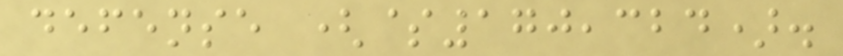defense ($170,324).
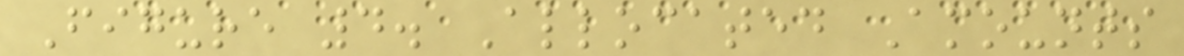Figure 4. Allocated Amounts
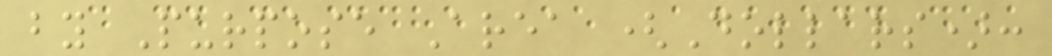by Purpose Area (Dollars):
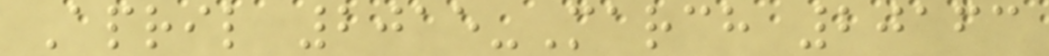April 2015-March 20163
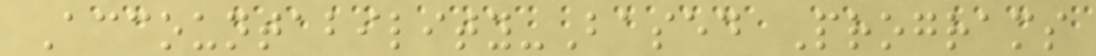Accountability-Based Programs
